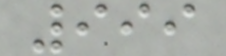999
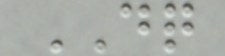DQ
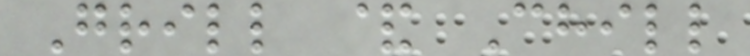Grill & Chill
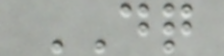DQ
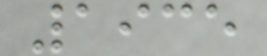1935
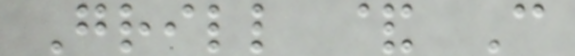Grill & C
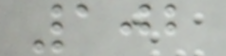102
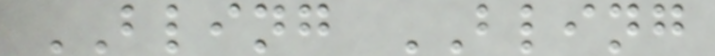BLING BLING
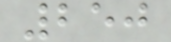250
